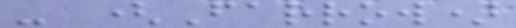- (Farrow)
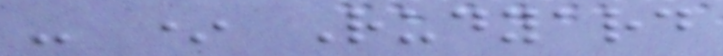- * Rudyard
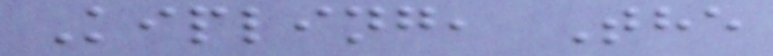Kipling, The
